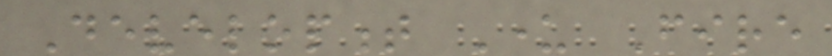Development Under Fire
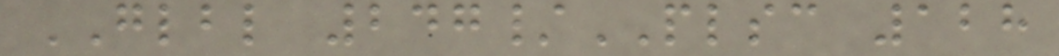GLBL 247/PLSC 128
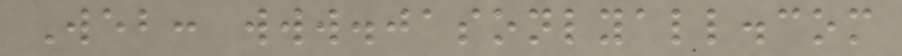Web: www.jasonlyall.com
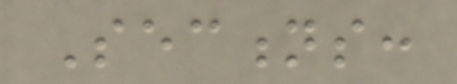Sections:
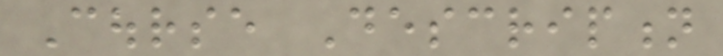Course Description
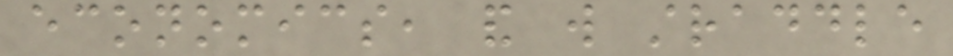economics, and will straddle
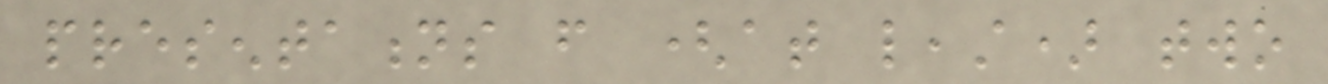presentations from (at least) two
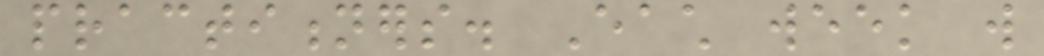practitioners. Each week will
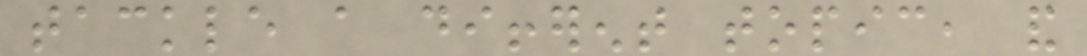tackle a different topic, and
